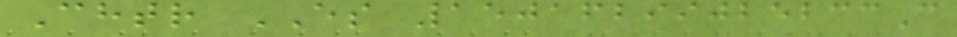Chtr ES 15016299025233C
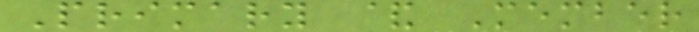Primary & Member
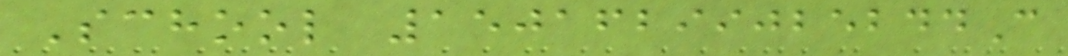School 15016299025244C
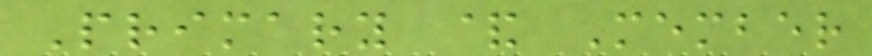Primary & Member
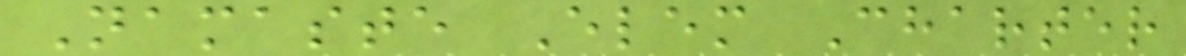Namaste Elem Charter
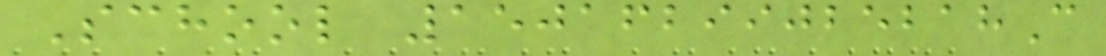School 15016299025218C
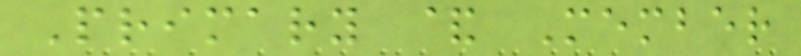Primary & Member
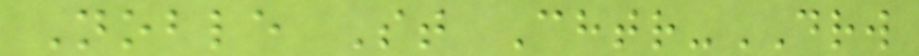Noble St Chtr-DRW
